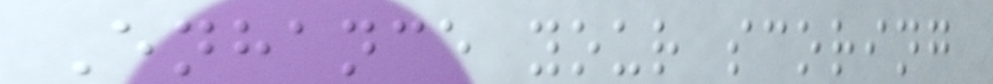Enhance your scoring
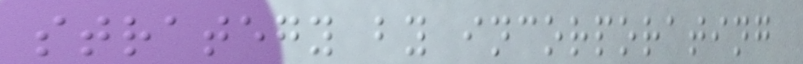strategy by incorporating
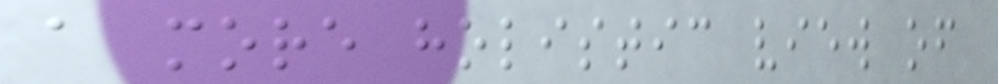a more holistic view of
